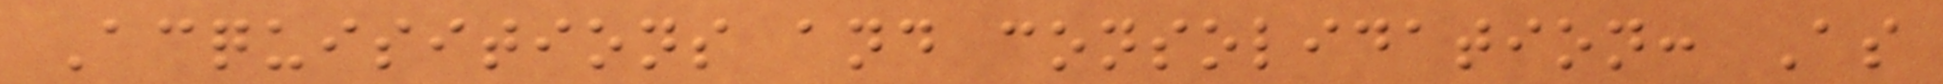Acquisitions and consolidation: As
